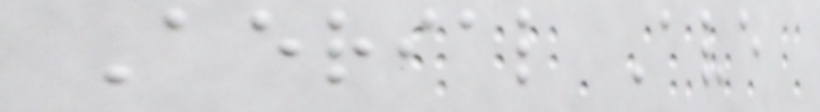Aerial Ave
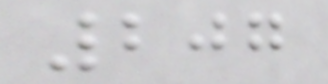207
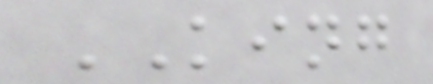KING
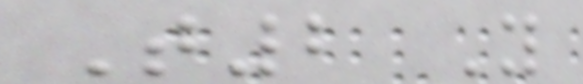T2 Y
